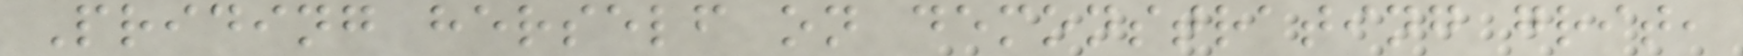Priding herself on demonstrating grit,
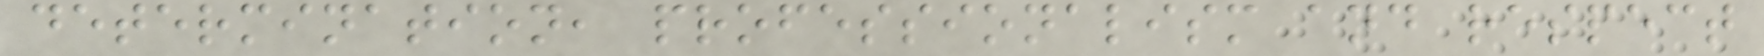determination, professionalism and respect
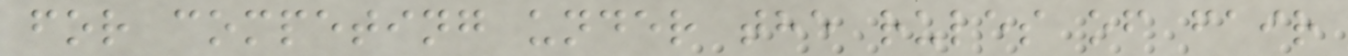for competing under the rules of fair
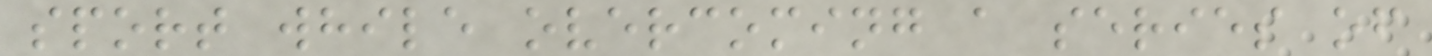sport while overcoming a series of
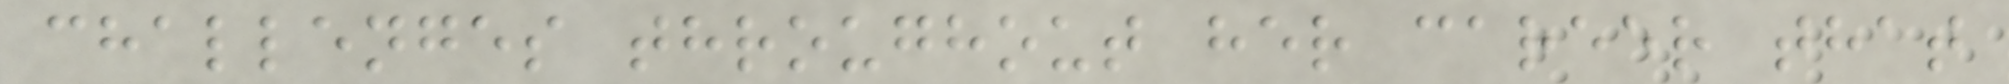challenges throughout her career that
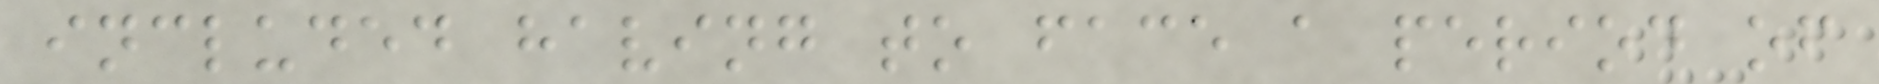included having to face a period of
